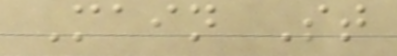Main St
